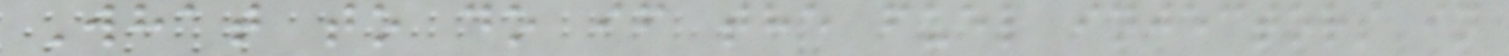What to do if the fuel injectors in
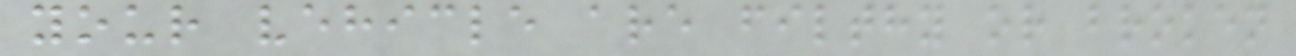your vehicle are filthy or broken
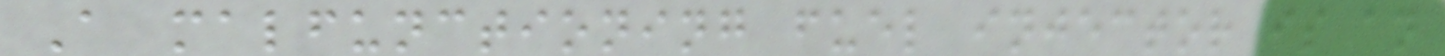A malfunctioning fuel injector is an
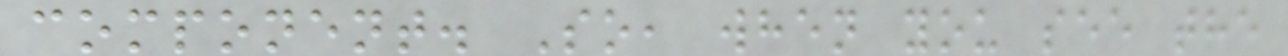component. So, when you see the
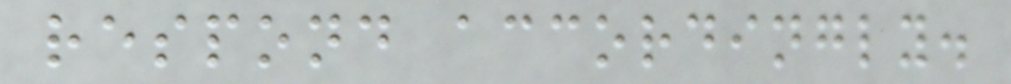respond accordingly.
